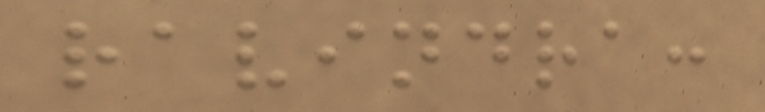ravindra:
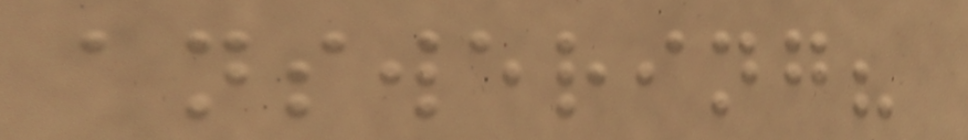answering?
